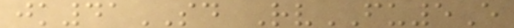jk41SD RvFU5E
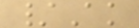/Ak
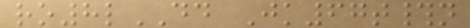ro8lDD Jk67t#n
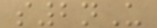s2nU
